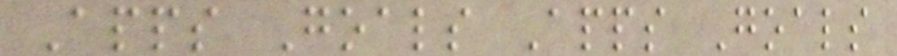Apps Goals Apps Goals
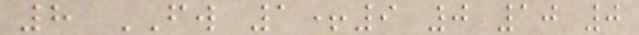8 FW 1+9 0 10 0
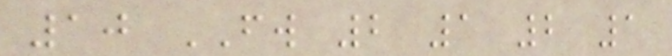10 FW 2 1 2 1
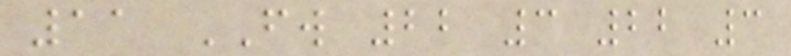11 FW 22 3 22 3
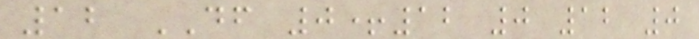12 DF 0+12 0 12 0
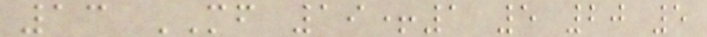13 MF 19+1 5 20 5
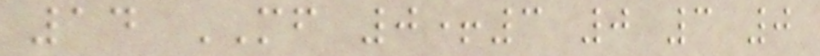14 MF 0+3 0 3 0
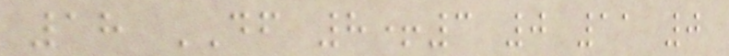18 DF 8+3 0 11 0
